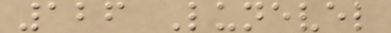126 Lunevel
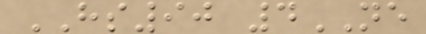HS90 4NE
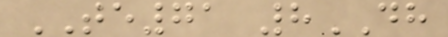TE71 8DH
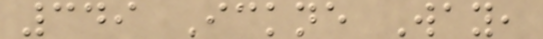349 Ickne Way,
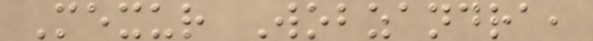Mexur Wobzandra,
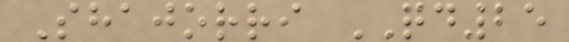Shajorri QD25
